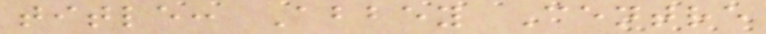title: Abbey Centre
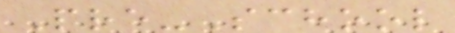Pre-School
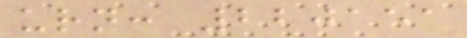urn: 220151
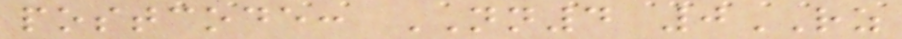postcode: NN4 0RZ
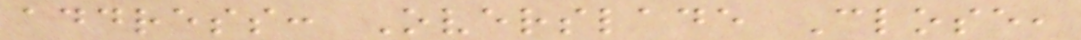address: Overslade Close,
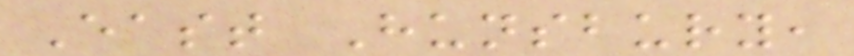East Hunsbury,
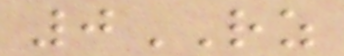0RZ
